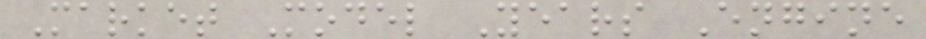Market Model Years Engine
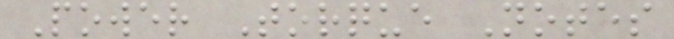Power Torque Notes
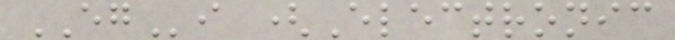EGi (Electronic
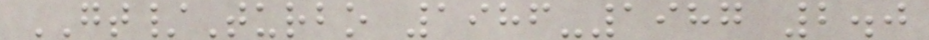GT/Turbo 1986-1987 2.0
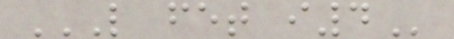L FET I4
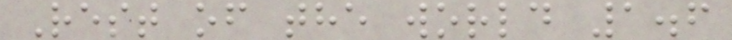Rest of the world 1.6
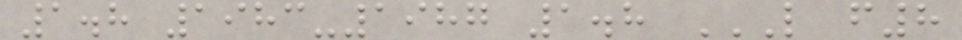1.8 1983-1987 1.8 L F8
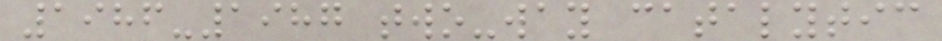1986-1987 two-way catalytic
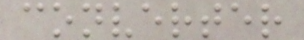converter
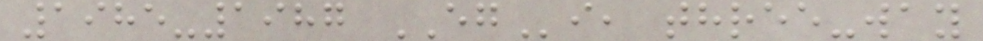1985-1987 EGi, three-way
